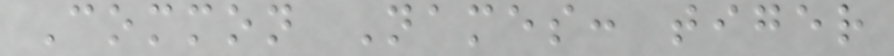Common Names: tiger
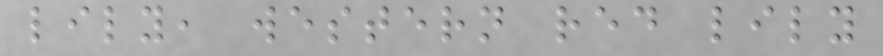lily, western red lily
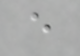e
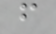f
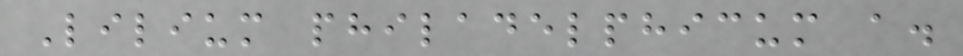Lilium philadelphicum a.
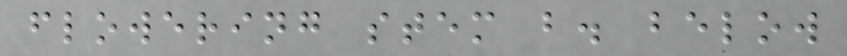flowering stem b. below
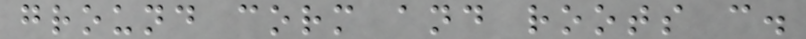ground corm and roots c.
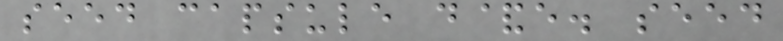seed capsule d&e. seed
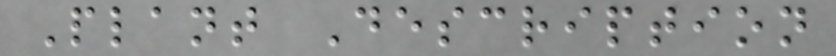Plant Description
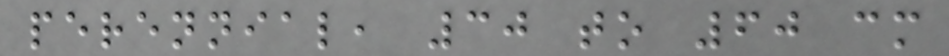perennial, 30 to 60 cm
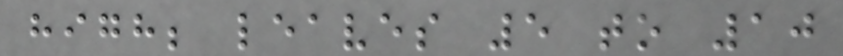high; leaves 5 to 10
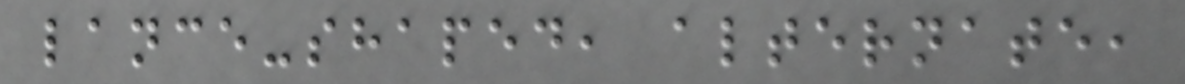lance-shaped, alternate,
